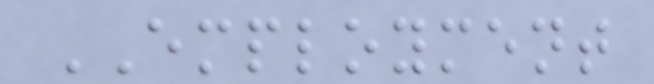EMPLOYMENT
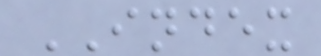INDEX
